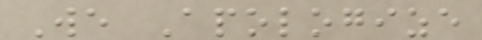We Apologize
